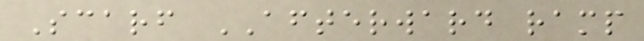Scarf AFTERWARD ramp
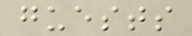guests
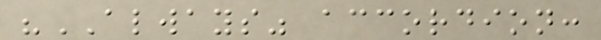"ALWAYS" accordion:
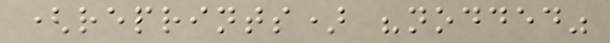(reprints) "nodded"
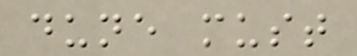dune must
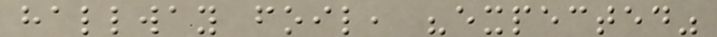hallway foil, "expected"
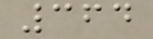364
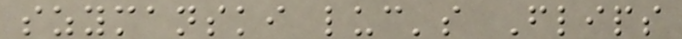szymanski luc's Flips
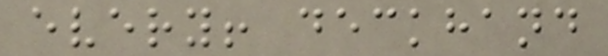every! deckhand
